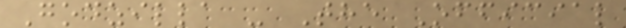Godzilla - The Official
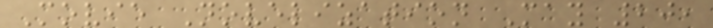Movie Novelization May 20,
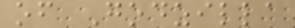of Godzilla
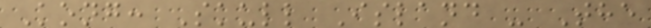Kong: Skull Island - The
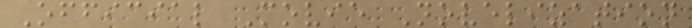Official Movie Novelization
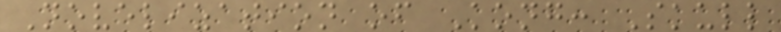Novelization of Kong: Skull
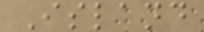Island
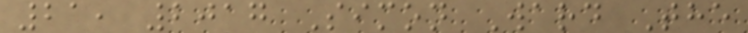21, 2017 Simon Ward The
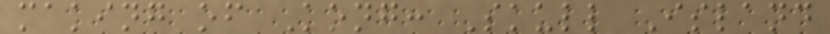making of Kong: Skull Island
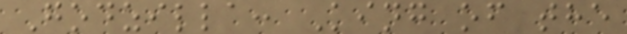Godzilla: King of the
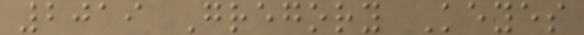2019 Gregory Keyes
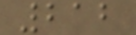212
